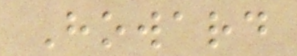Howard
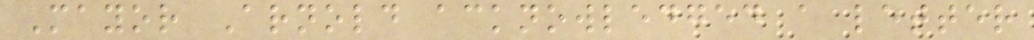Mayor Arnold acknowledged a letter
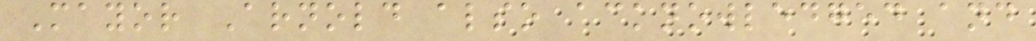Mayor Arnold also acknowledged and
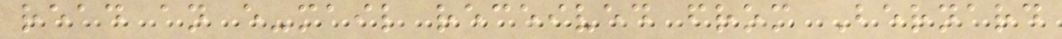read an e-mail received from Bernard
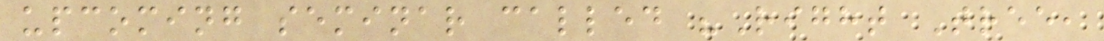upcoming seminar called "Right Tree,
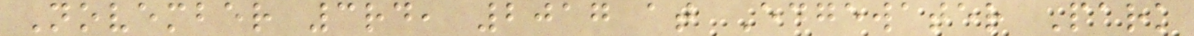November 3rd, 2017 at Edgewater Park
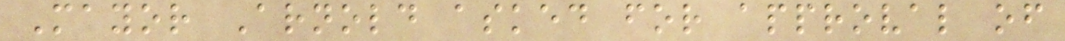Mayor Arnold asked for approval of
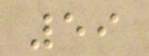59
